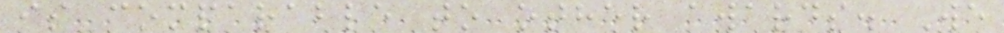is comparable to other awards. We
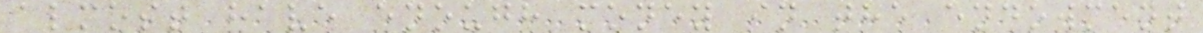almost have enough money in the endowment
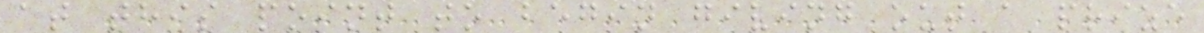at this point to begin giving out a prize
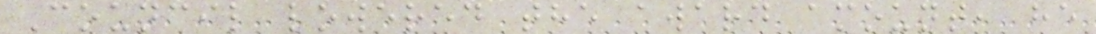Council lowered the award amount, he
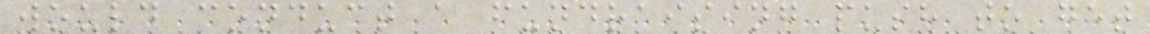would conduct a fundraising push to get
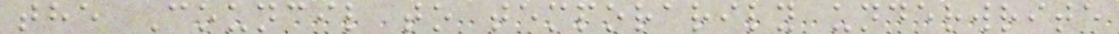the Council to temporarily underwrite
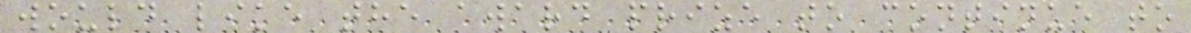would like the award prize to continue to
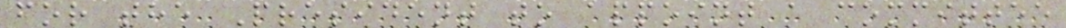for the President to appoint a committee
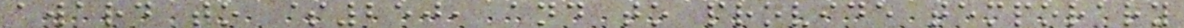award to $250, and to provide temporary
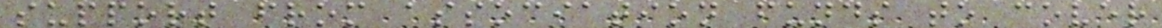support from association funds to cover
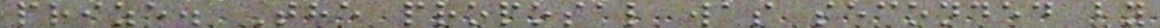prize. The proposal was seconded by
